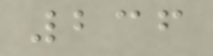236
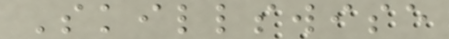Skillswise
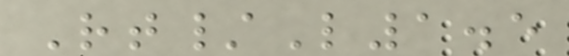Rt/L1.5
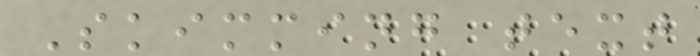Skimming text
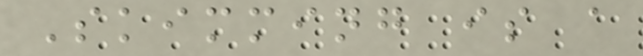Skimming is a
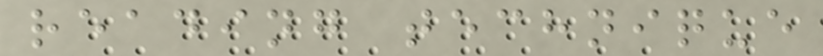reading technique
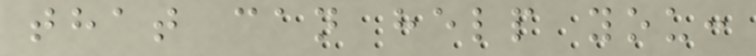that can help you:
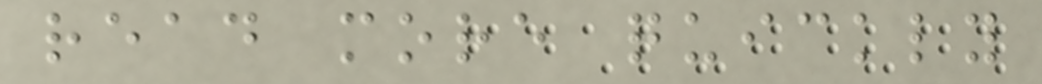read more quickly
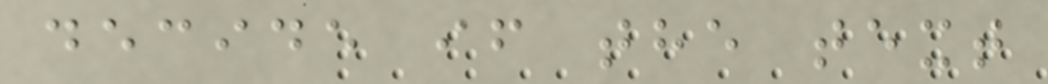decide if the text
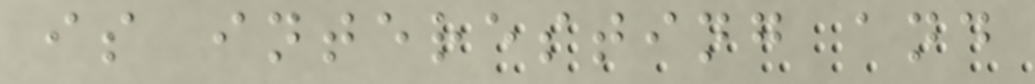is interesting and
